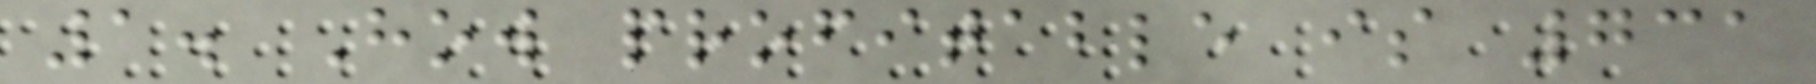1. How profitable is 731
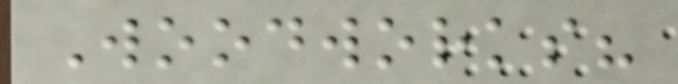Woodworks?
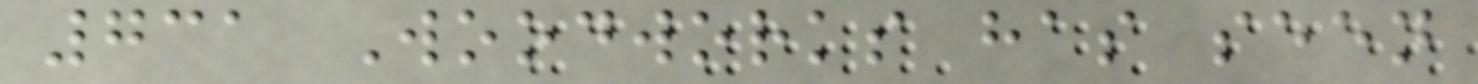731 Woodworks has seen
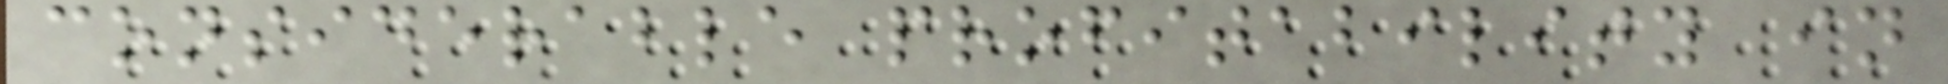considerable profitability in
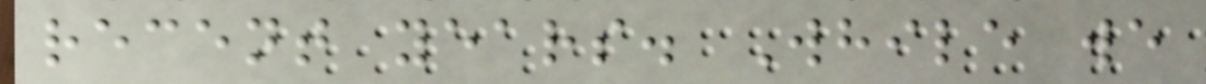recent years. While we
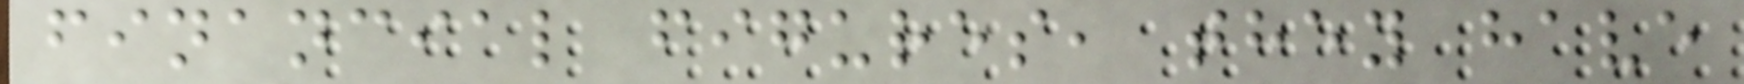financial figures, they have
